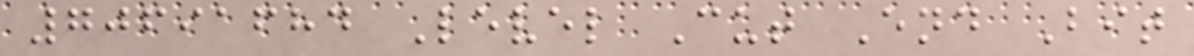70691684 Level Cut End Bit
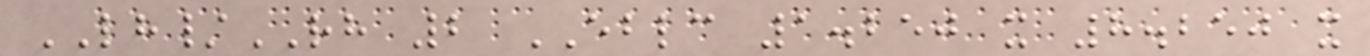LH/RH 2 EBLC 1.250 x 8.250 x
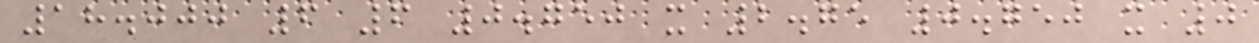18.000 6 6 0.750 x 2.75 0.750 x 0
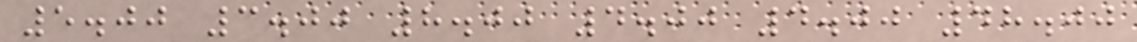5.00 3.00 8.00 4.00 4.00 48.00
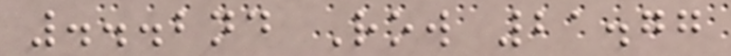...2nd Row 21.77
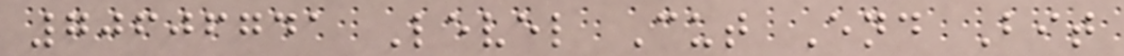70606741 Level Cut End Bit
